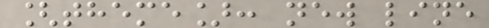[theme]: new line
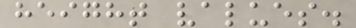height values.
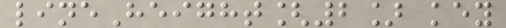lineHeight[2] key
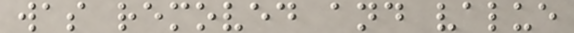was removed and value
